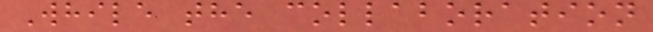While the collaboration
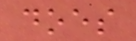does
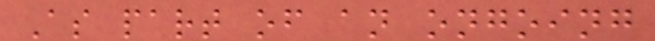As part of an ongoing
